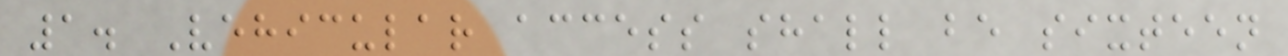1. Vehicular access shall be sixteen
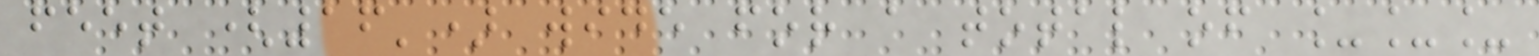feet (16') wide for a total of ___
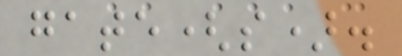gate(s).
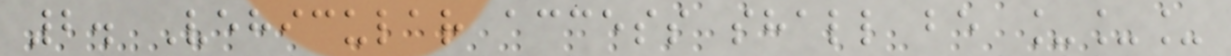2. Vehicular access shall be ___
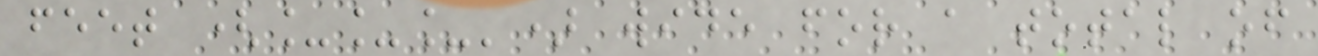feet (___') wide for a total of
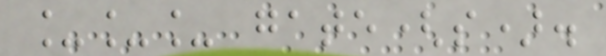___ gate(s).
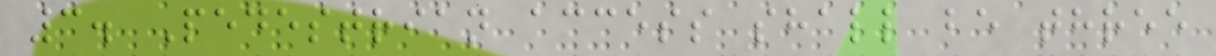3. Pedestrian access shall be three
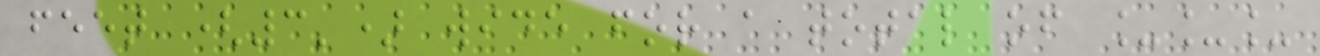feet (3') wide for a total of ___
